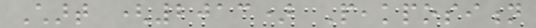Chart (2013) Peakposition
